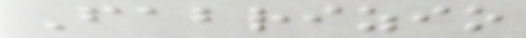Fabrizio
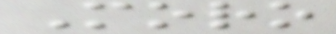Moro
